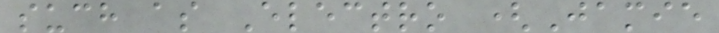such as Electro (Jamie
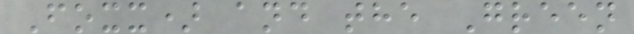Foxx) and the Green
